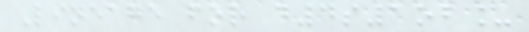Lineage for d4s1ob_
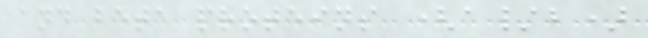and beta proteins (a/b)
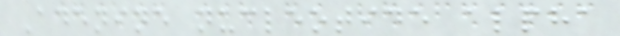Adenine nucleotide alpha
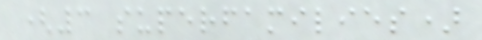(3 superfamilies)
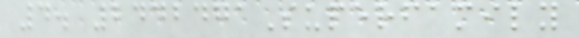4. 2442471Superfamily
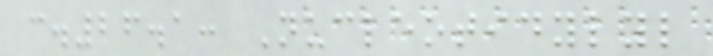c.26.1: Nucleotidylyl
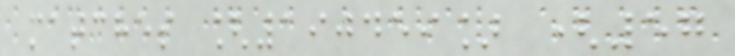matches [190459] (57
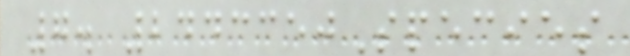7. 2443350Species
